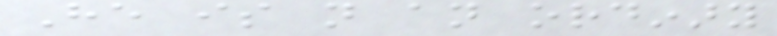He is not an ordinary
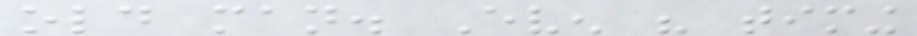old man. Even his timing
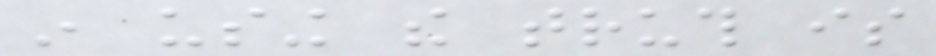in using the truth is
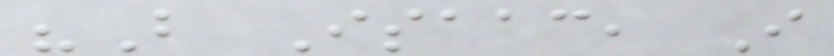"But Isaac, I
